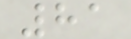81
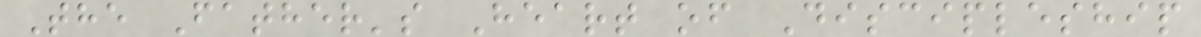The Father's Heart of Discipleship
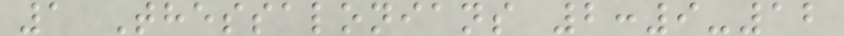1 Thessalonians 2:9-12
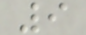9
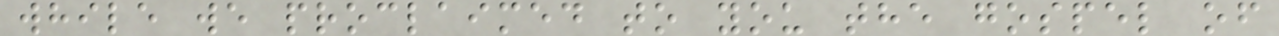while we proclaimed to you the gospel of
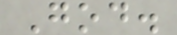God.
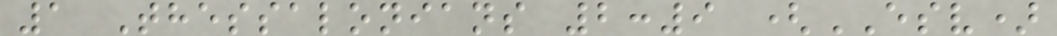1 Thessalonians 2:9 (ESV)
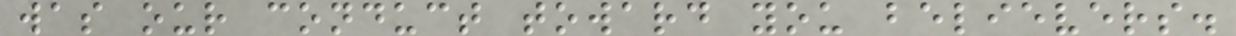was our conduct toward you believers.
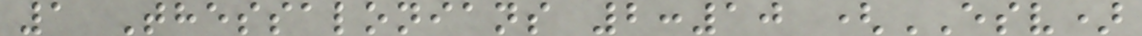1 Thessalonians 2:10 (ESV)
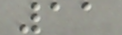11
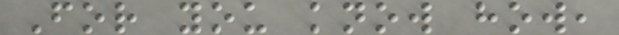For you know how,
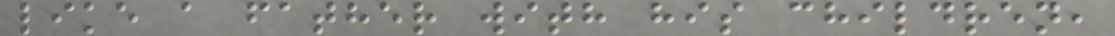like a father with his children,
